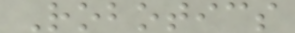Robotics
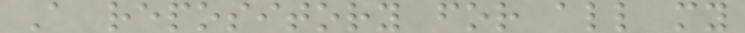A repository for all my
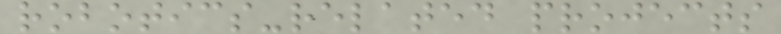robotics-related projects
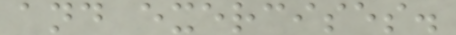and exercises.
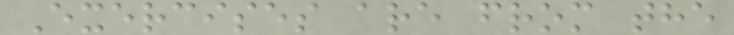Exercises are from the
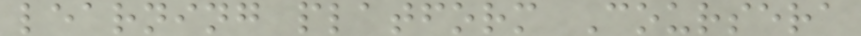learning platform Coursera
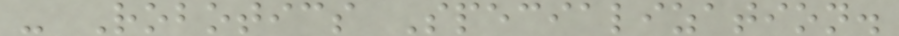- Robotics Specialization.
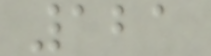121
